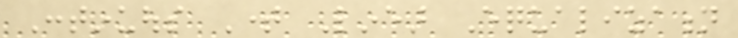Continuous Time Linear Equalization
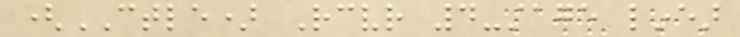(CTLE) Receiver 4-stage linear
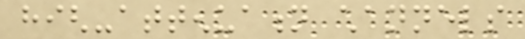high-attenuation channels
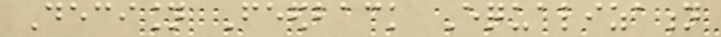Decision Feedback Equalization
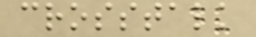crosstalk
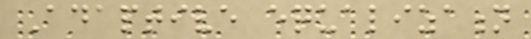Adaptive equalization
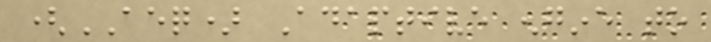(AEQ) Adaptive engine to
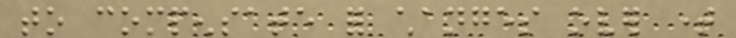to compensate for changes over time
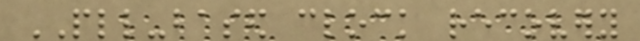PLL-based clock recovery
